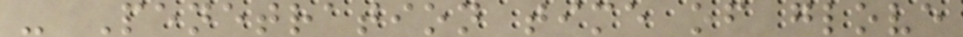- Penetration time of glove
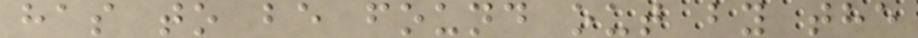has to be found out by the
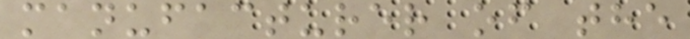manufacturer of the
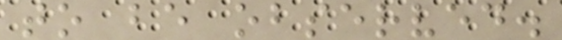to be observed.
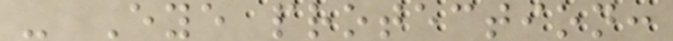- Eye protection:
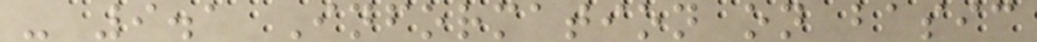- 9.1 Information on basic
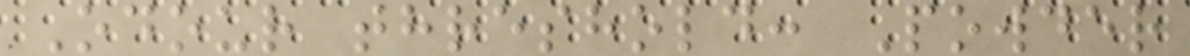Odour threshold: Powder
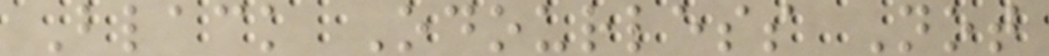Black Odourless Not
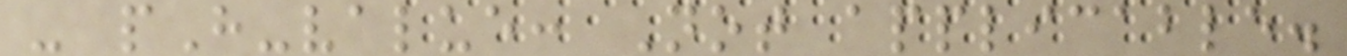- pH-value: Not applicable.
